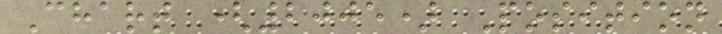Chart (2005) Position
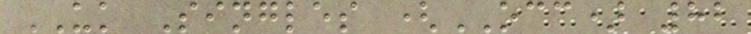UK Singles (OCC) 82
